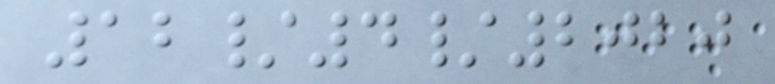12/4/2020
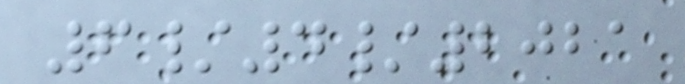6/4/2021
